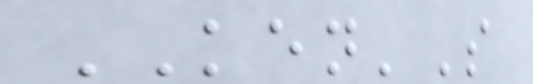KEN'S
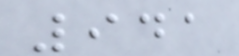941
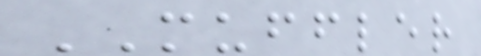MUFFLER
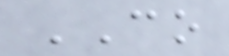CO
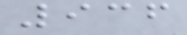936
